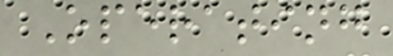Operating
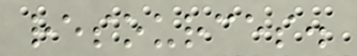resources.
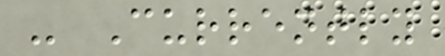- Currently
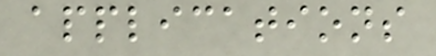applications
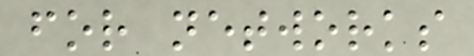for networks
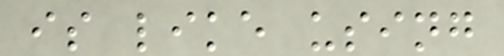is like using
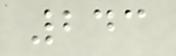243
